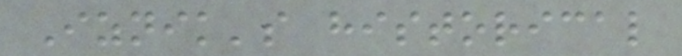Iznik's historical
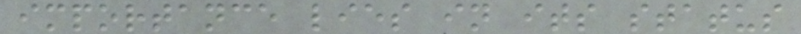importance lies in its status
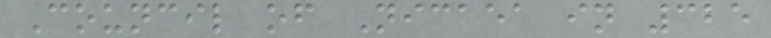Council of Nicaea in 325
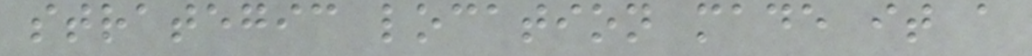strategic location made it a
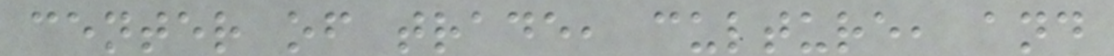center of trade, culture, and
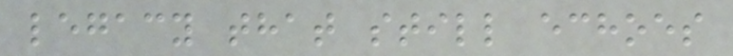legacy that still echoes
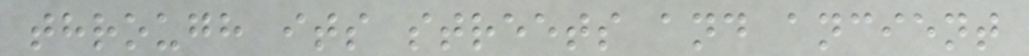through its streets and ancient
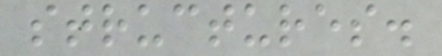structures.
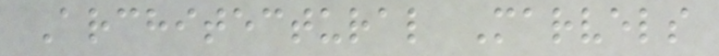Architectural Marvels
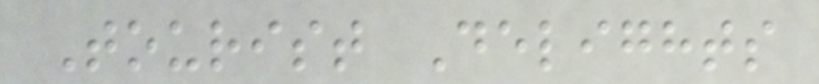Tourist Delights
